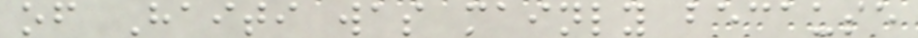of Haiti was mainly because
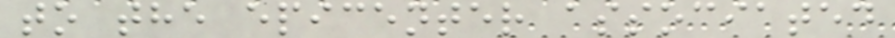to the epicenter associated
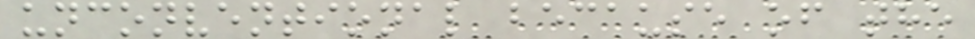unconventional because of the
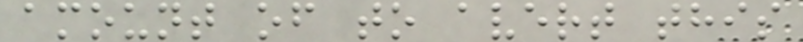amount of to avert this
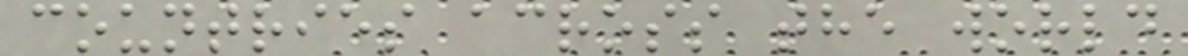countries across the world
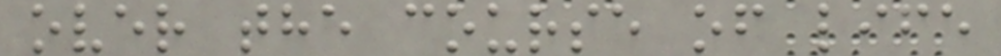over the course of life
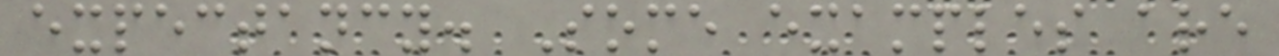expectancy. Some examples are
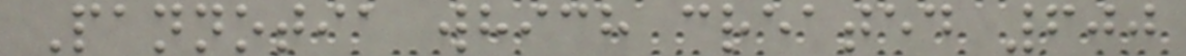Pannotia which created 600
